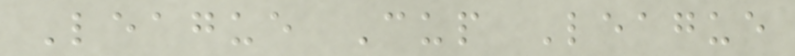League Cup League
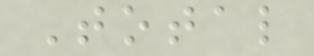Total
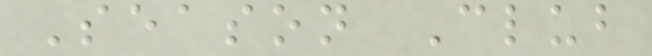Season Club
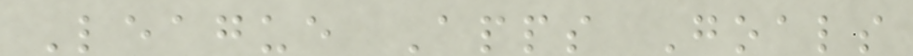League Apps Goals
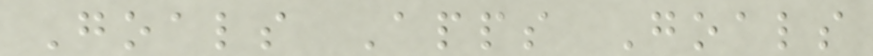Goals Apps Goals
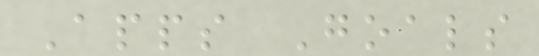Apps Goals
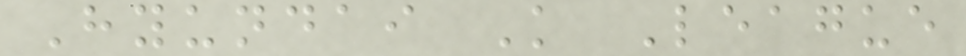Hyundai K League
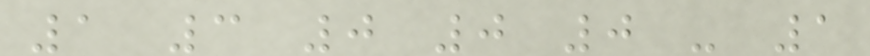1 3 0 0 0 - 1
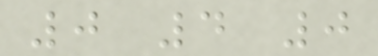0 4 0
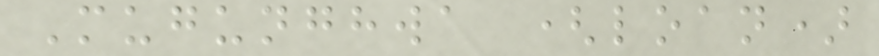Mugunghwa (loan)
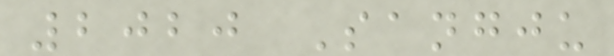2020 Sangju
